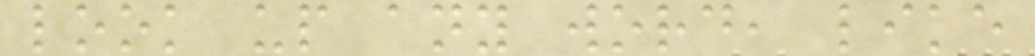look up any word, like
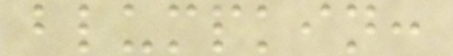blumpkin:
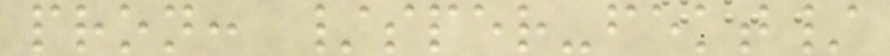pron: /sper-fekt/
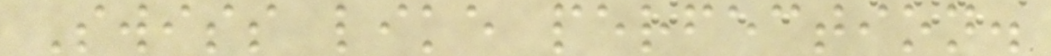Swiss like perfection.
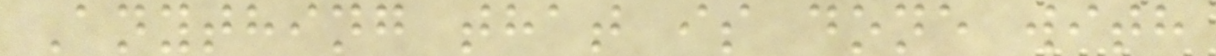Anything that is done with
